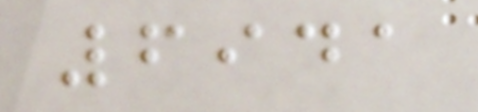6941
